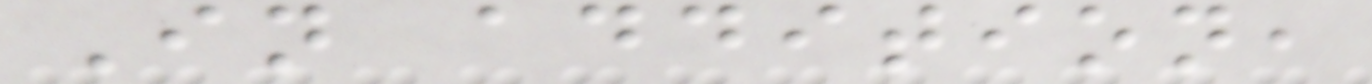In addition,
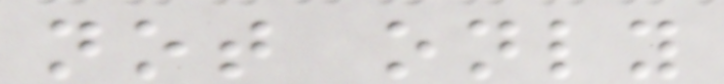not only
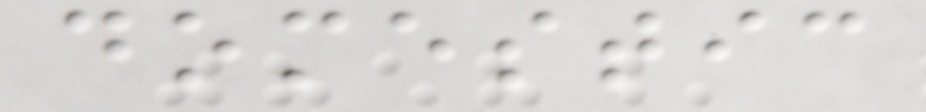domestic
